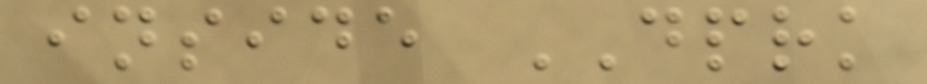inside DPRK
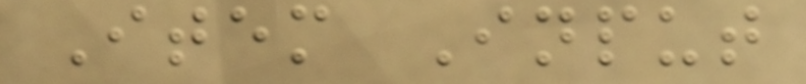Item Input
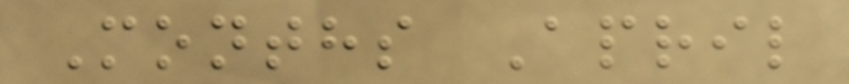Months April
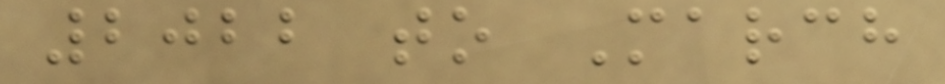2022 to March
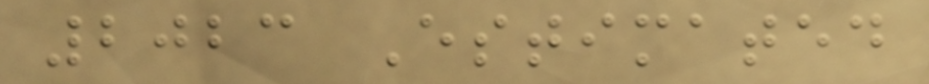2023 Estimated
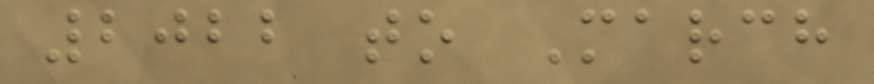2022 to March
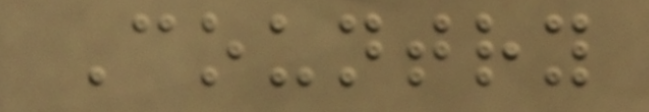Country
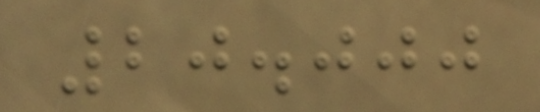20.000
